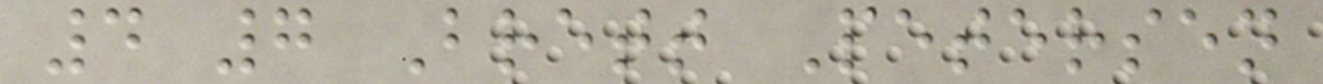4 7 Brett Petersen
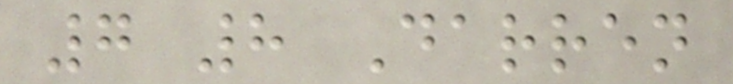7 8 Darren
